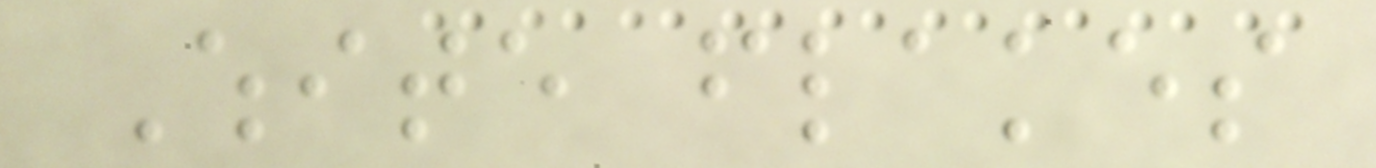White flakes
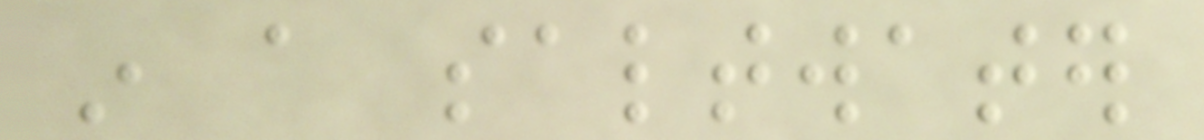in a saltwater
